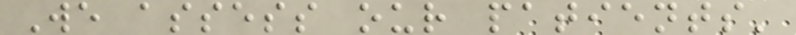We assess our patients'
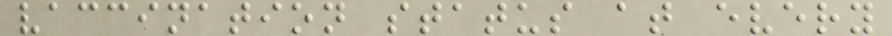vaccination status at every
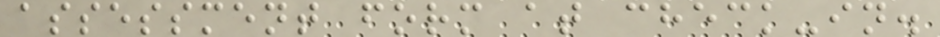assessment form at check-in.
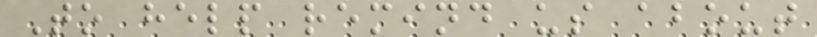To help remind us about
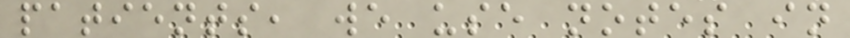patients, we use notes in
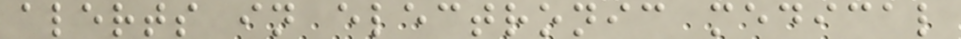alerts in electronic medical
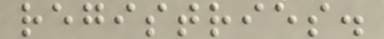registries.
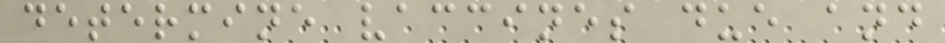determine vaccines due and
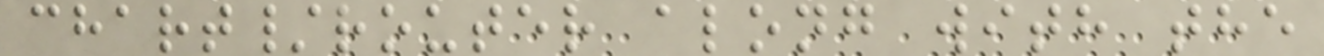chart/router along with the
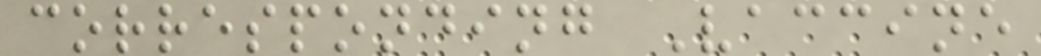corresponding Vaccine
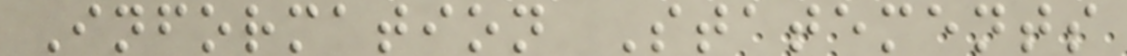Information Statements
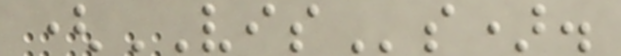(VISs).
